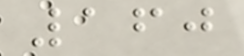160
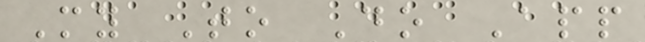My To Do App
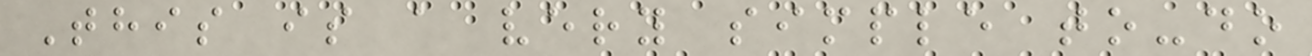This is a very simple to-do
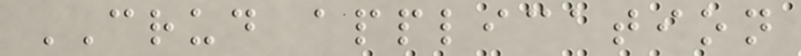CRUD application
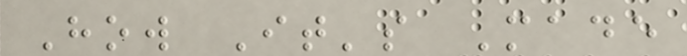How It's Made
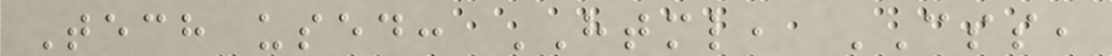Tech used: HTML, CSS,
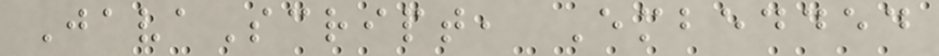JavaScript, Embedded
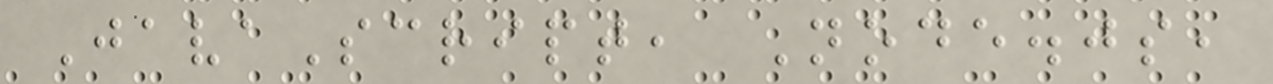JavaScript, Node.js,
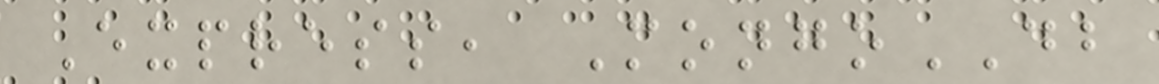Express, MongoDB
